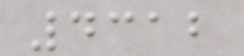4312
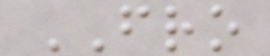FRO
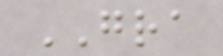GRA
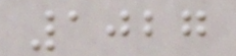1027
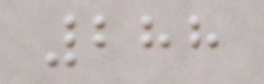288
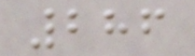286
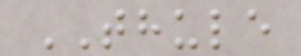THULE
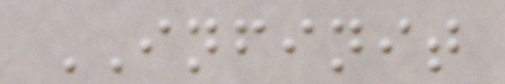INFINIT
